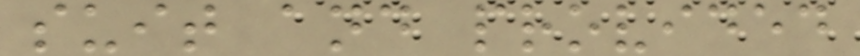suit and provided
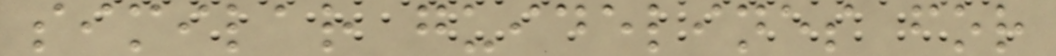similar guidelines for
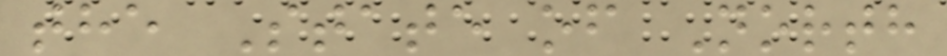the State of North
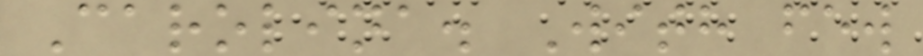Carolina. With few
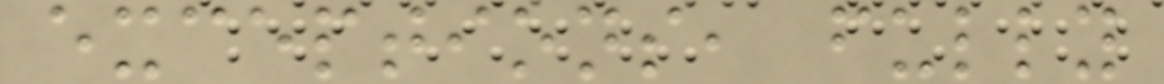exceptions, fully
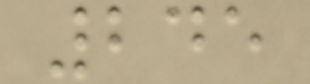245
